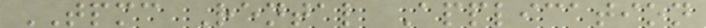TPMC Rental Application
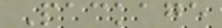Package
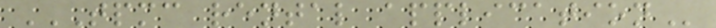TPMC RENTAL APPLICATION
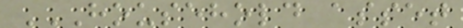HOUSEHOLD ASSET
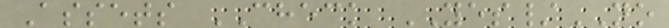Assets CHECK YES/NO
